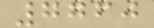7760
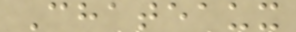Chateaux
